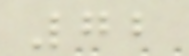72
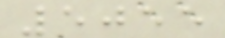5055
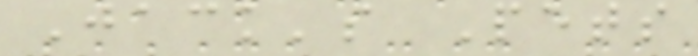Jack's Pets
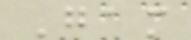Gam
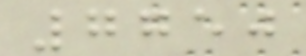7750
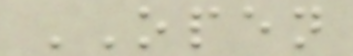OPEN
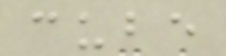cube
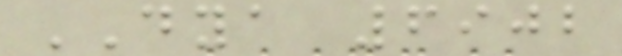DYA 6902
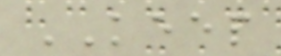KEEP
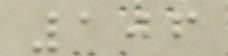106
